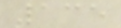135
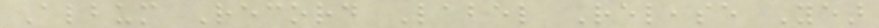Album Record Label Release Year
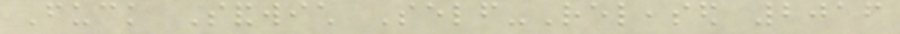Fuck Sandwich Self-Released 2016
